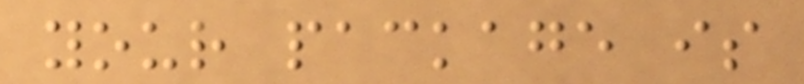your package is
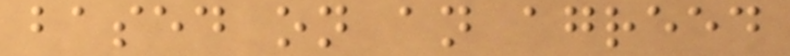based on an agreed
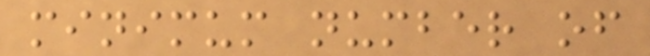minimum number of
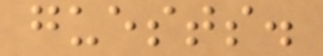guests.
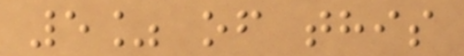5% of this
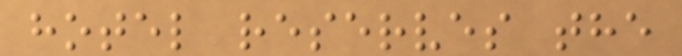hotel reserves the
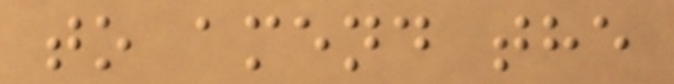to amend the
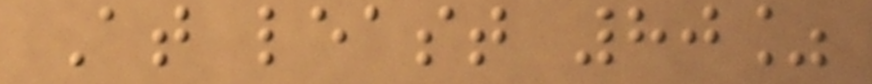At least 80%
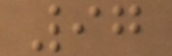97
